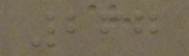267
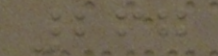267
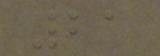21
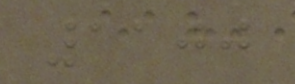1100
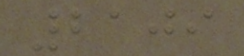2109
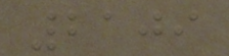2109
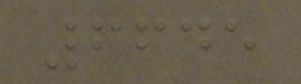6645
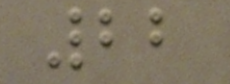22
